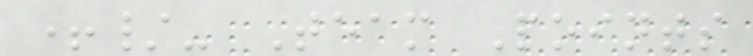+/- Team Points
